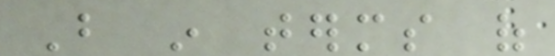But in terms of
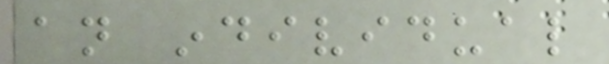an individual
